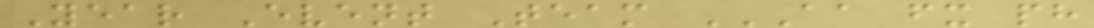Year Event Team AA FX PH
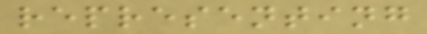representing
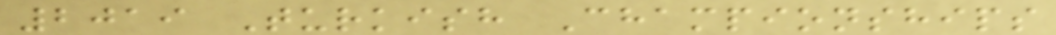2019 Turkish Championships
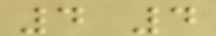4 4
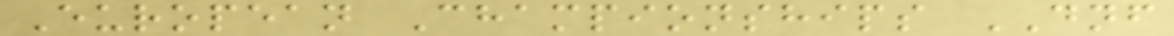European Championships DNF
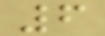6
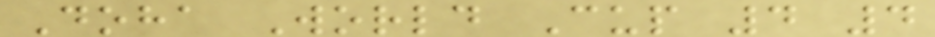Doha World Cup 4 4
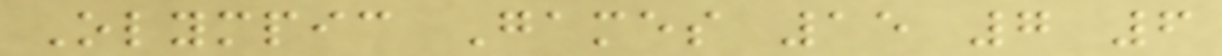Olympic Games 15 7 6
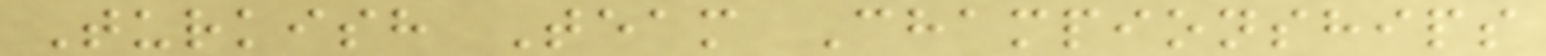Turkish Team Championships
